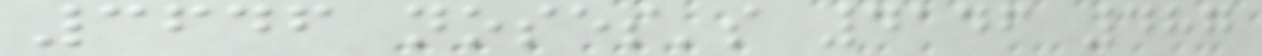3646 noses's 4146 487
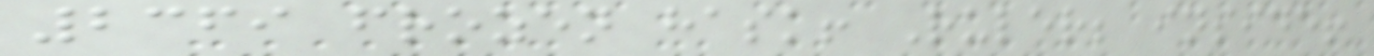2369 frozen hask! Ruler; inside!
